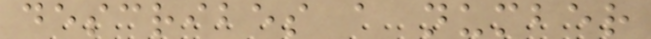describes a number
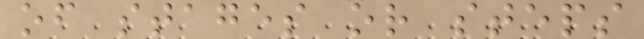of stages or steps
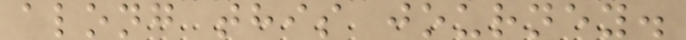along this journey.
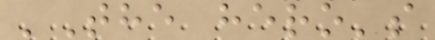'The hero's
